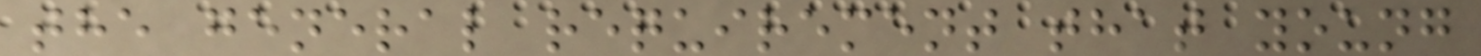the general requirement that young
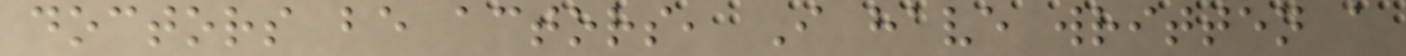doctors be actors, I have written a
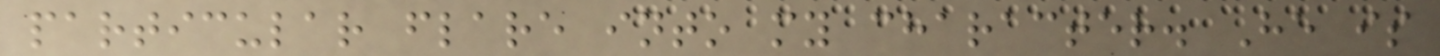particular flare into my character. He is
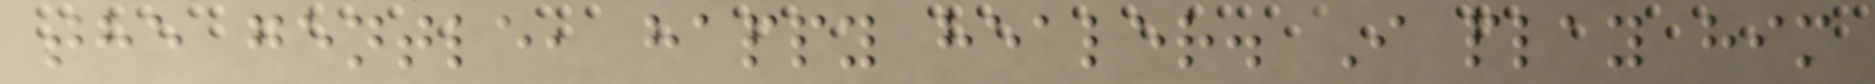the gentle, happy healer. I play him
